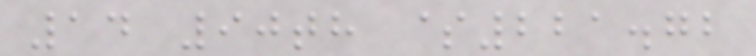14 90th $221.72
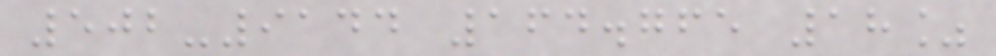502-9144 164.765 18%
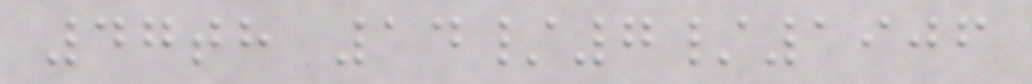47th 14/7/1906
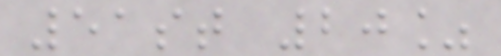51st 20%
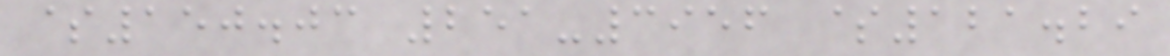$150.03 251-3956 $121.29
